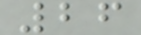26
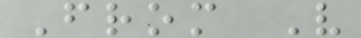From V
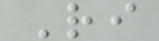Ri
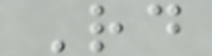Rd
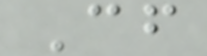Cf
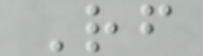Rf
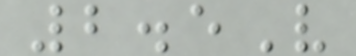2.5V
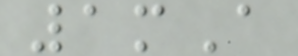1mA
